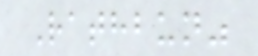Rathbun"
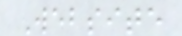Website
